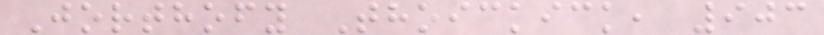Jorthofy Thoickick, 903
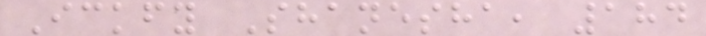Ickfy Shanesha, 184
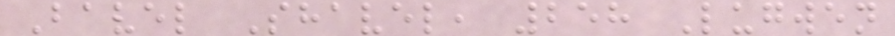Bavel Shavel, 258 Lugwen
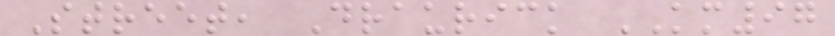Street, Draurick KM97
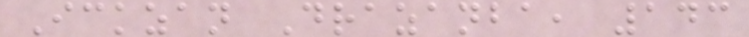Ickzan Drazanba, 143
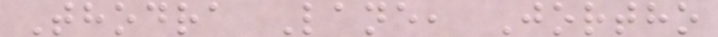Thodra Lane, Jortho
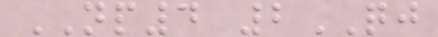NP4 2QJ
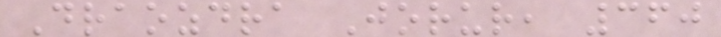Draozdra Jorur, 360
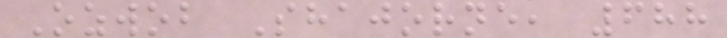Ozwob Shajorne, 688
